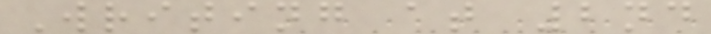Writing at 2nd
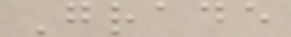Grade
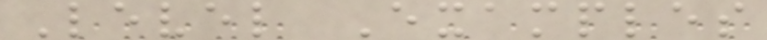Level Examples
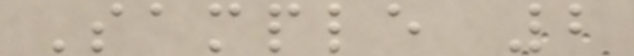Sample 2
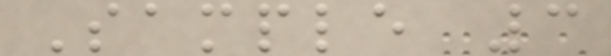Sample 3
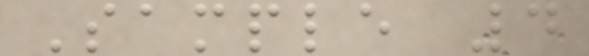Sample 4
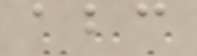abc
